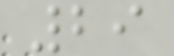29
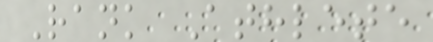Rank Athlete
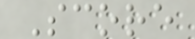Score
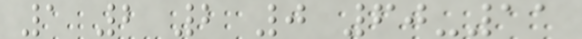1 2 2 0 60-11
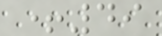+49
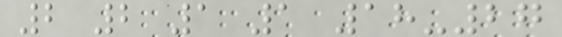2 2 1 1 18-27
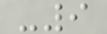-9
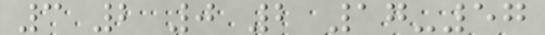3 2 0 2 17-57
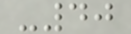-40
